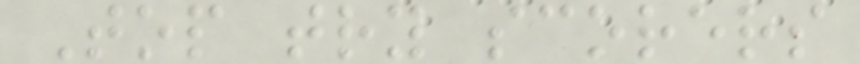Top try scorers
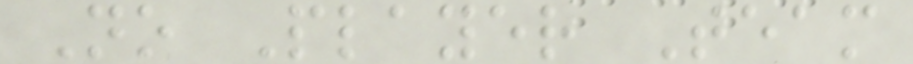No Player Team
